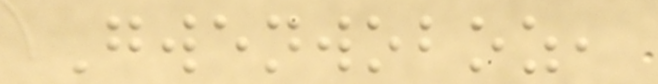Gwenwoboz,
